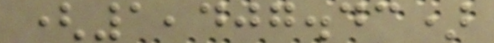(1,407.43)
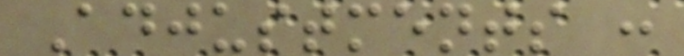Adjustments :
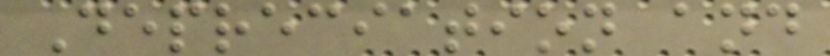Depreciation and
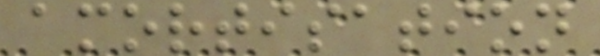amortisation
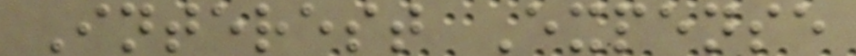Interest Expense
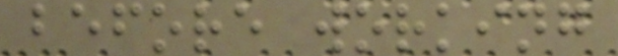before working
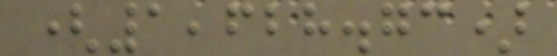(1,628.73)
